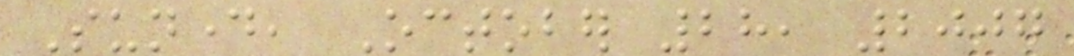Sunday, October 28, 2007
